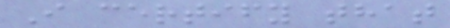I certify that
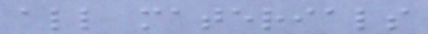all materials
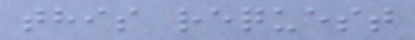this request
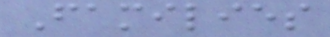Families
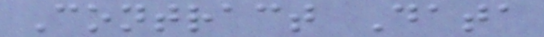Contract Data
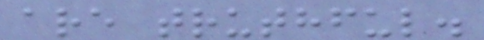are truthful.
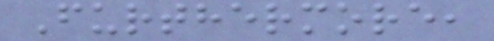Furthermore,
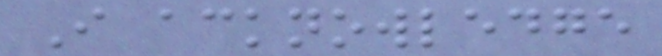I acknowledge
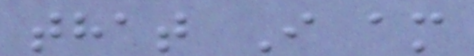that I am
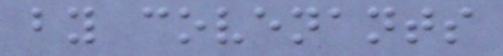by covenants
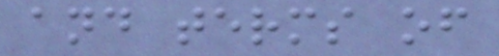and terms of
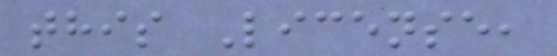this License,
